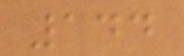144
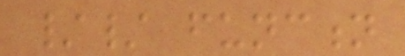// function
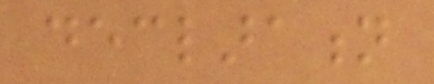declaration
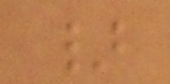}
